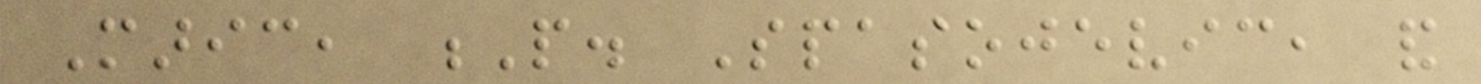Maric, P. Spasojevic, and
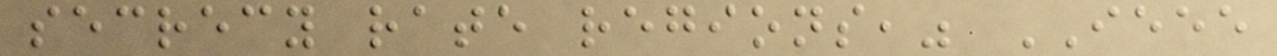secrecy rate regions," IEEE
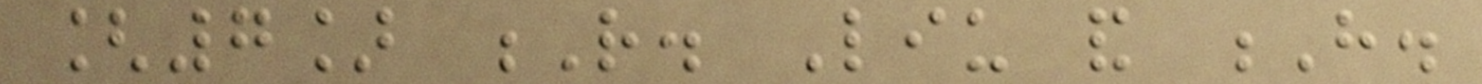[7] R. Liu and H.
